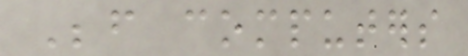Before computers
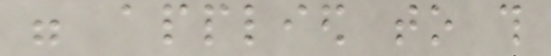were applied to this
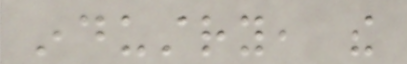industry, the
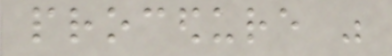procedure was
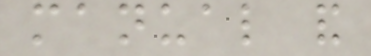manual and
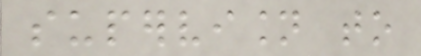supervision to
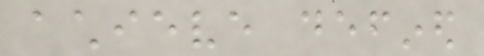achieve defined
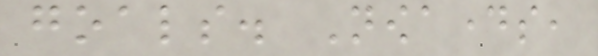goals. Nowadays,
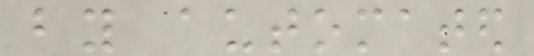by automated
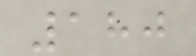180
